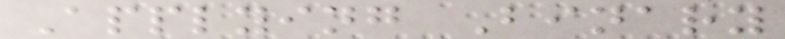Applying Binary
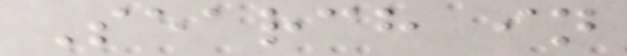Search in
